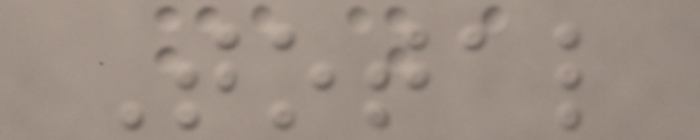Total
